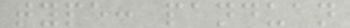type: panduan
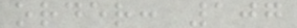order: 107
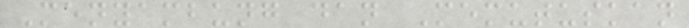Menyambung dan Memutuskan
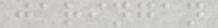jaringan
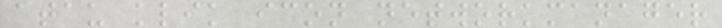atau klik icon networkmanager
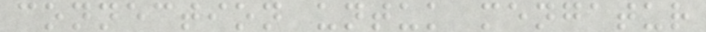connection untuk mengatur
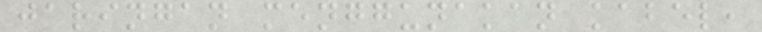jaringan menggunakan kabel,
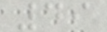49
